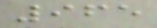965
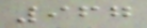967
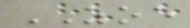ZOE
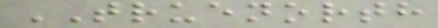TRUENORTH
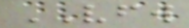VFW
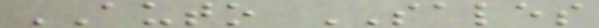AUTO SALES
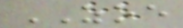ZOE
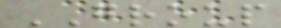GROUP
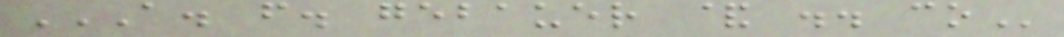A. F. GEBAUER & .. CO
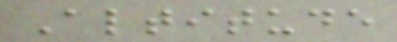Altitude
